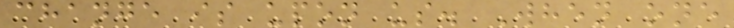change is upon us. When one
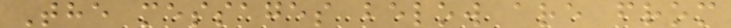The messages below are from
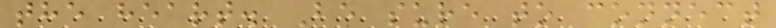the heart. Be sure to connect
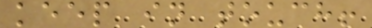keep in touch!
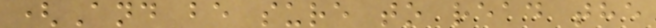(And be sure to read the
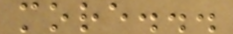more...
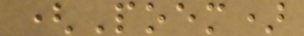(Poem)
